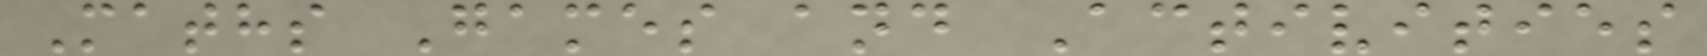Maths Games and Activities
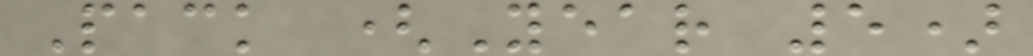Pack (Year 5)
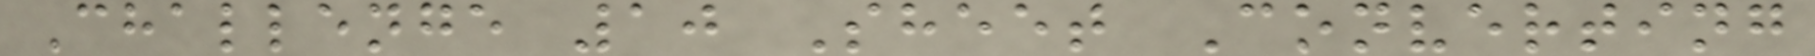Challenge 10 Sheet Converting
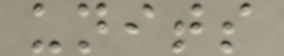units
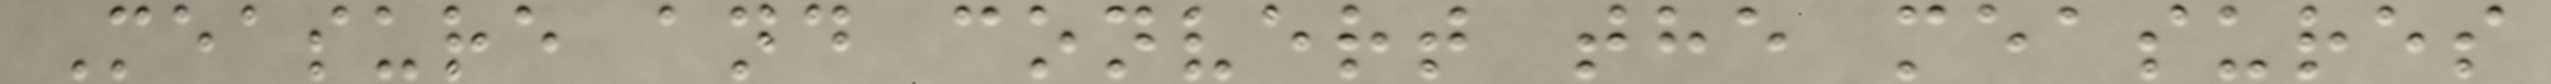Measure and convert the measures
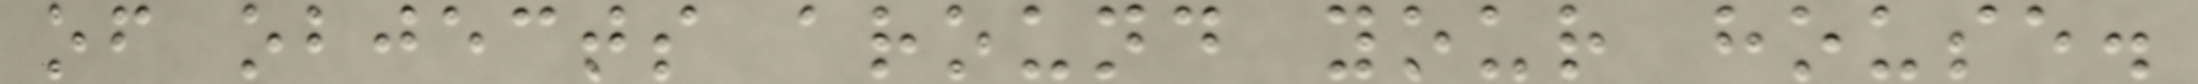of objects around your house.
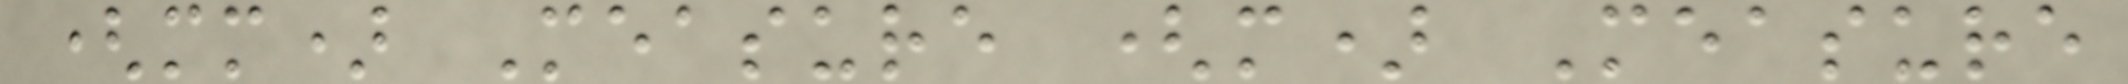(mm) Measure (m) Measure
